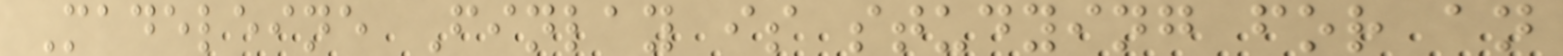Madeleine Finlay is studying for an
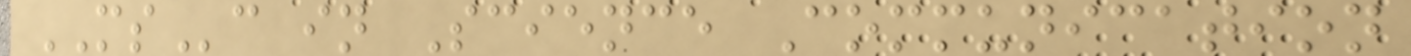MSc in Science Communication
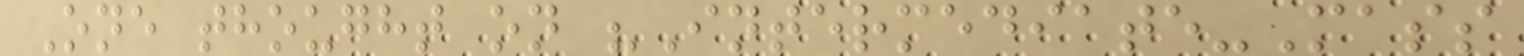One thought on "Intermediate-Mass
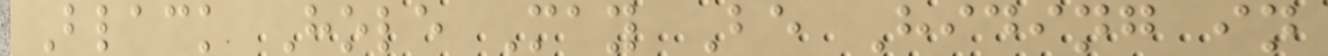Black Hole May Be Hiding in
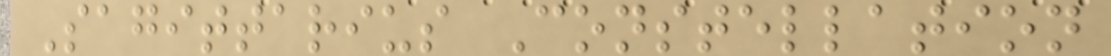Sagittarius Constellation
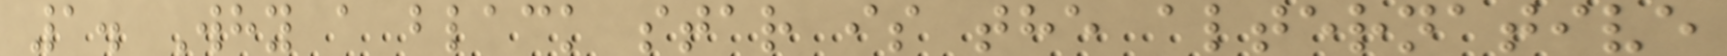1. Why a black star is the alternative
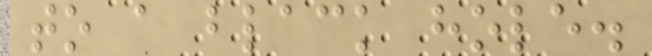to a black hole.
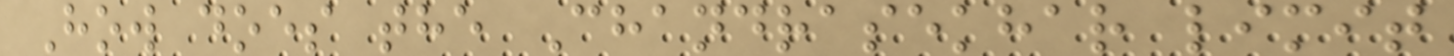How does the Chandrasekhar limit
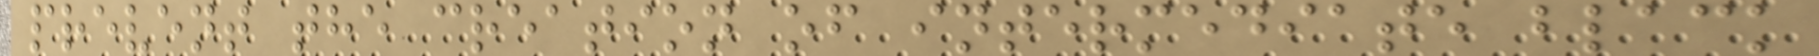prevent the creation of intermediate black
